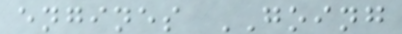engines GOING
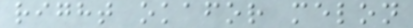right okafor melon
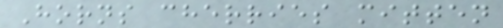Horns cherries mitten
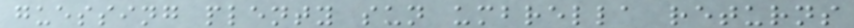guessing plenty sun umbrella returns
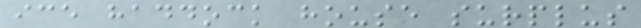ice haddock house surplus
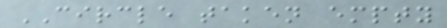CIRCLE taken empty
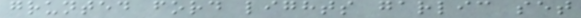grunted ford lights garlic set
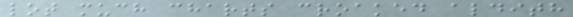lot much charts croaked aldith
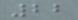22
